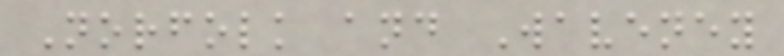Norfolk and Waveney
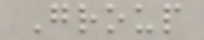Group
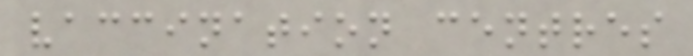vaccination centres
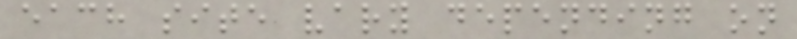each site vary depending on
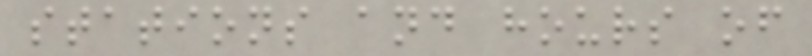stations and hours of
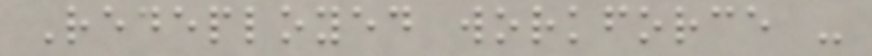Redeployed workforce -
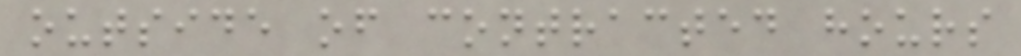outside of contracted hours
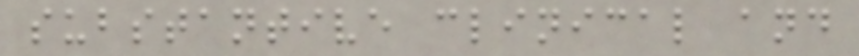substantive clinical and
